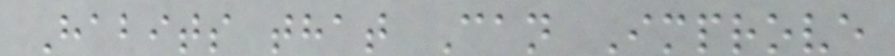Habits that Can Improve
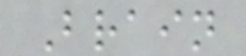Brain
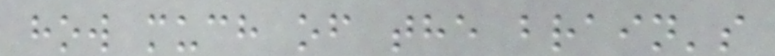how much of the brain's
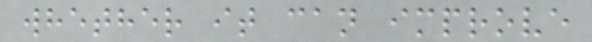whether it can improve
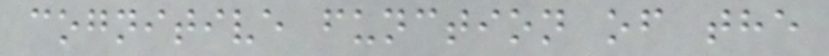cognitive function of the
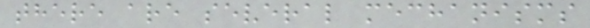there are several mechanisms
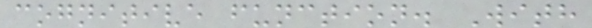cognitive function. With
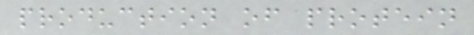production of protein
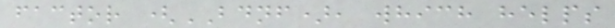factor (BDNF), which helps
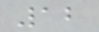12
